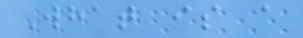What is a
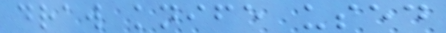draw knife used
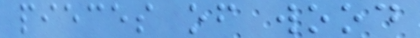pieces of wood
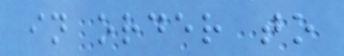in order to
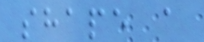shape a
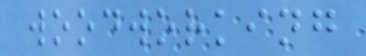woodworking
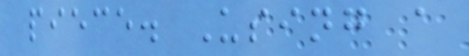piece. Using a
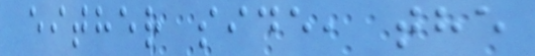either side, the
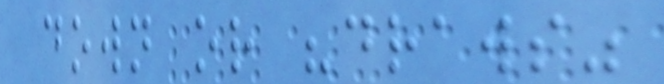down or "draws"
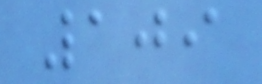109
